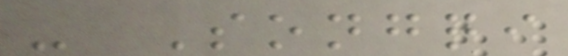- Songqi
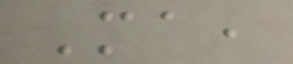Ma,
